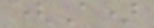(A)
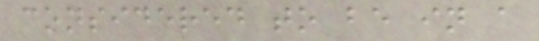considered to be in a
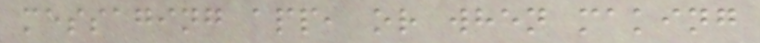messaging app, or when making
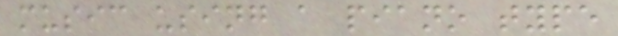music using a piano type
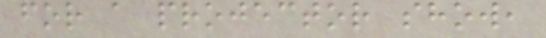for a projector show,
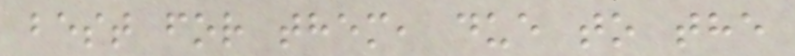best for them, due to the
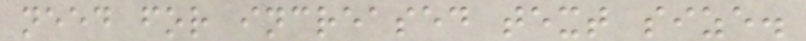need for increased text size.
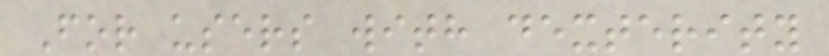For users with dexterity
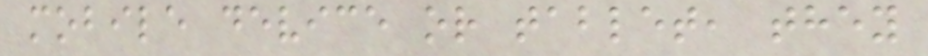mobile device or tablet, they
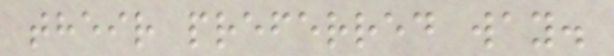their preferred way.
